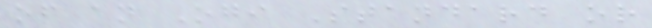of an Ogi Standard or
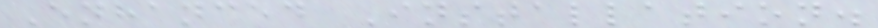Enhanced Installation.
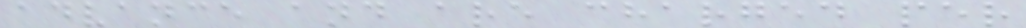advance and are charged per
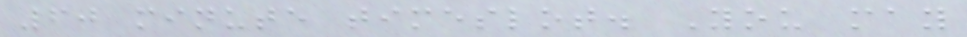60 minute timeslot. You may
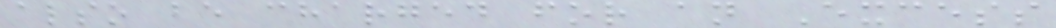also be charged for an Excess
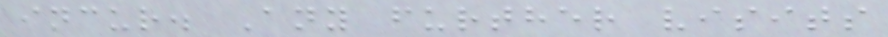incur. Any further visits
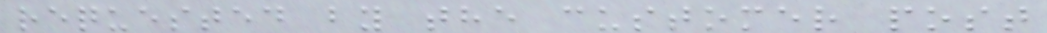requested by the customer post
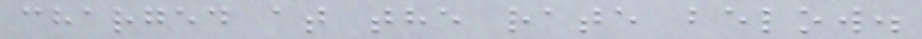charged at the rate below.
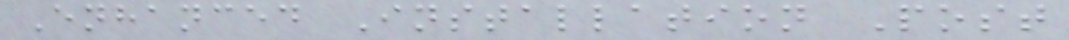Enhanced Installation Post
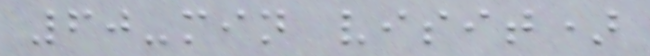60-min visit)
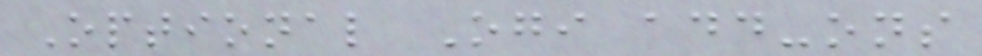Optional Ogi add-ons
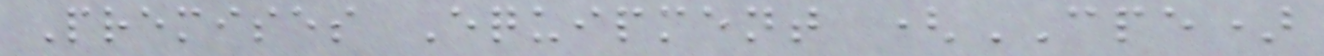Premises Equipment (CPE)
